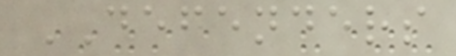DEFENDERS
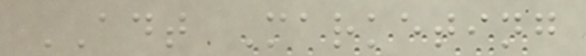ADT Marketing
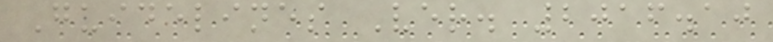Guidelines Ver. 2016.10
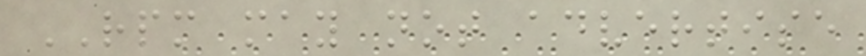RPM may not advertise
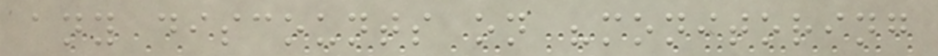any discounts on "monitoring
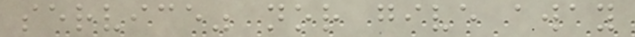service" nor give away
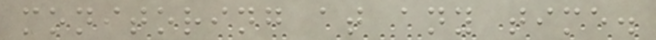monitoring at any time.
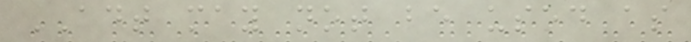ADT may not be used as
